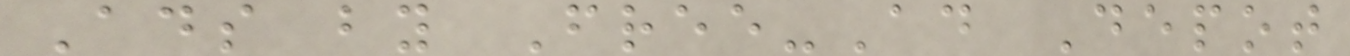Ads by Free-Ad Depot
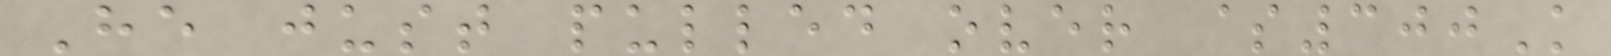He just pulled over $300K
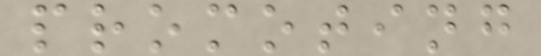promoting
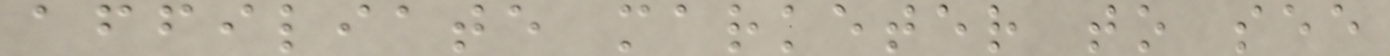affiliate marketer to see
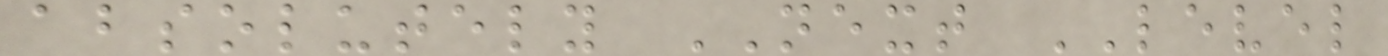absolutely NEXT LEVEL
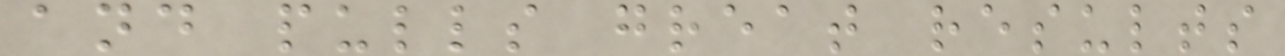and pulls great results
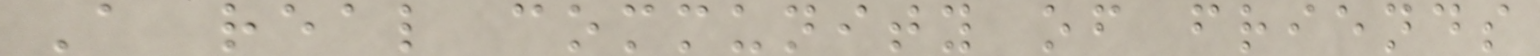A real community of friends
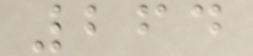264
